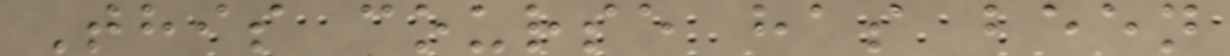This course has been
